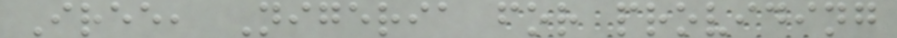Iree, Nigeria for providing
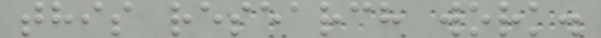this research work.
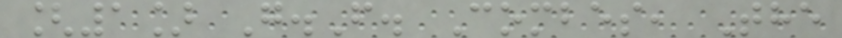[1] G.F. Combes, The
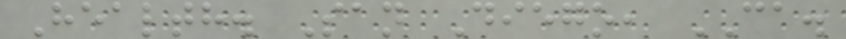Health. San Diego, CA.
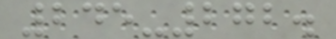245-272.
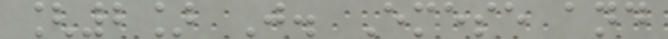[2] J. Emese and
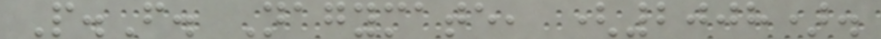P.F. Nagymate, (2008).
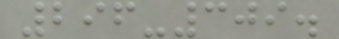296-309.
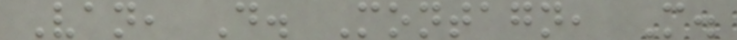Van, D. Montagn, M.
